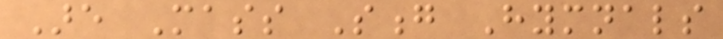Are Mass Song Hymnals
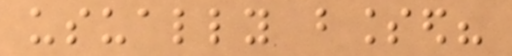usually blessed?
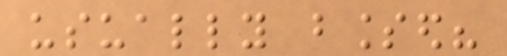usually blessed?
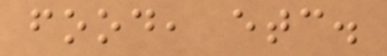food, etc.
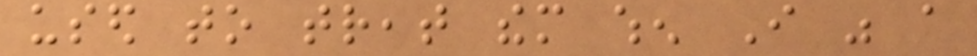used to treat them when I was a
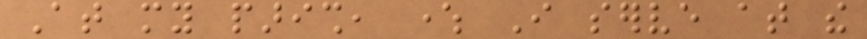At my parish, where I serve at the
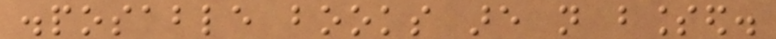disposable books are not blessed.
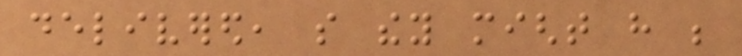delivered, so they might have be
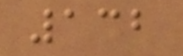132
